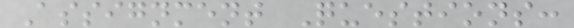Assignment Questions:
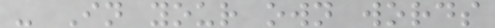- In your own words
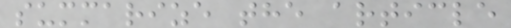summarize the article
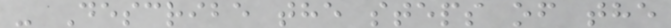- Describe the steps of the
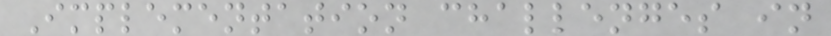Implementation challenges in
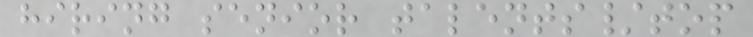hiring senior talents/top
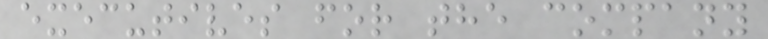executives for the company
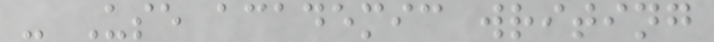- Use academic writing
